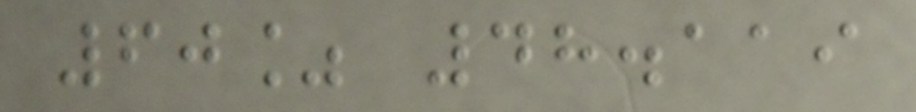60% 48.119
